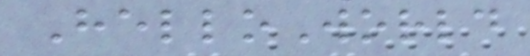HelloWorld
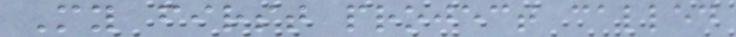My first project called
